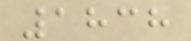1838
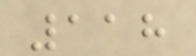118
